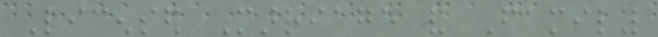Licensed Marriage and Family
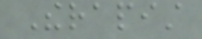Therapist
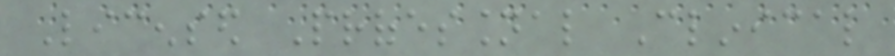Licensed Professional Clinical
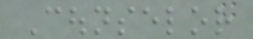Counselor
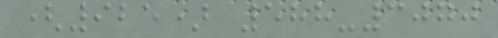(925) 588-3070
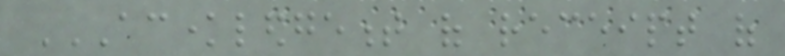ACKNOWLEDGEMENT OF RECEIPT OF
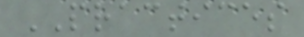PRACTICES
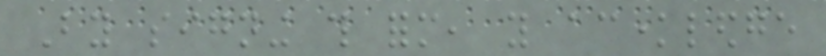By signing this form, you acknowledge
